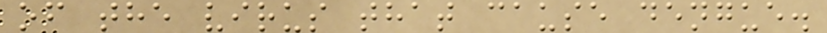of the virus that cause dengue.
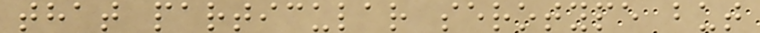that particular serotype but
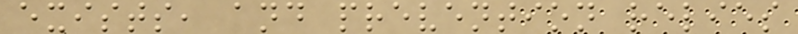exists, and prevention relies
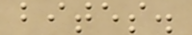bites.
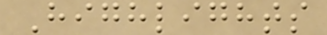Highlights
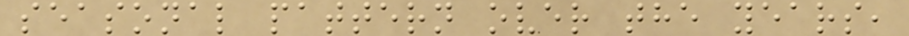seasonal pattern over the years,
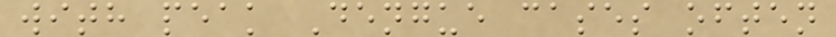with peak Dengue cases often
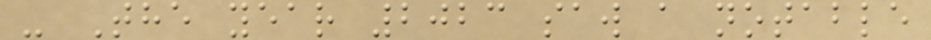- The year 2023 saw a notable
